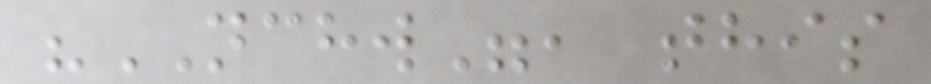"NCHW", this
